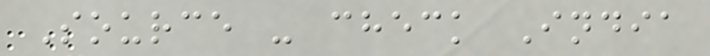Source - check India
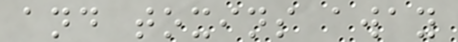and toxins away
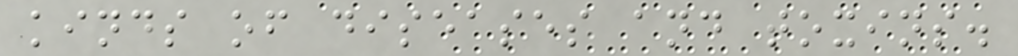kinds of diseases and toxins.
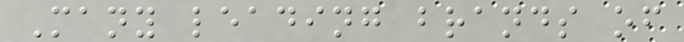Many leading brands of
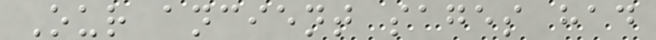Our ancient sages had
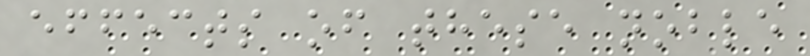effects of these noble
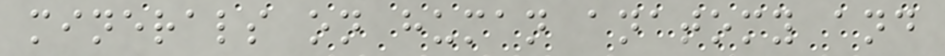minerals on human anatomy and
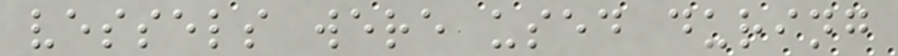vessels were used during
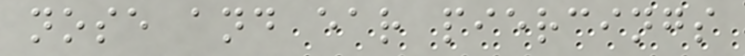nose and ear piercings
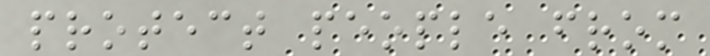protect people from
